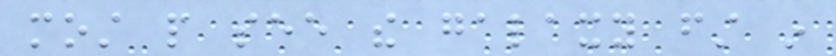most people see the galaxy first in
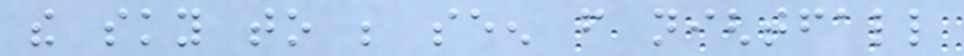the sky to be seen from nightfall
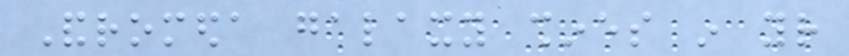Andromeda galaxy shines in your
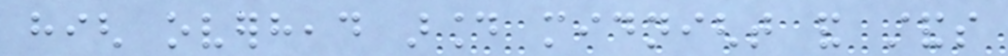high overhead around midnight and stands
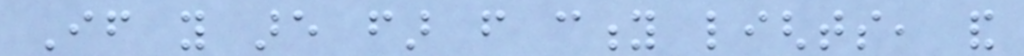If you are far from city lights, and
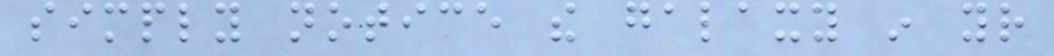simply notice the galaxy in your
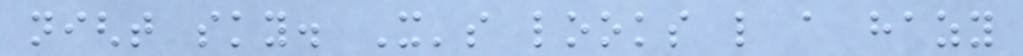night sky. It's looks like a hazy
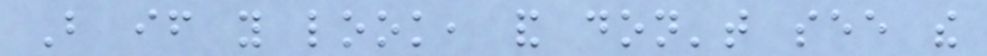But if you look, and don't see the
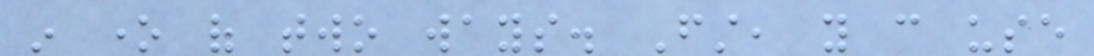in one of two ways. First, you can use
